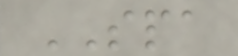SPA
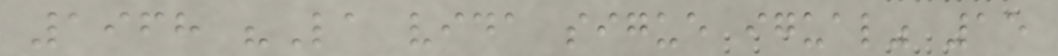1968 "La vida sigue igual" 15
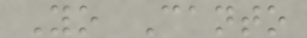Yo Canto
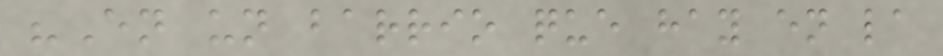"En un barrio que hay en la
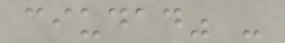ciudad" -
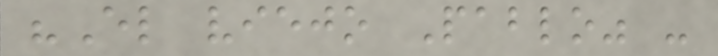"El viejo Pablo" -
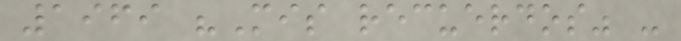1969 "Mis recuerdos" -
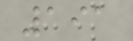191
